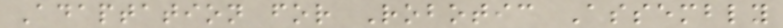Adaptation for Robotic Assembly
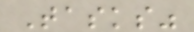Tasks"
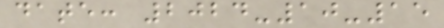date: 2024-10-15
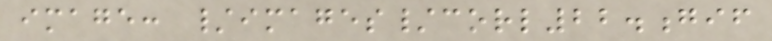image: /images/corl22.gif
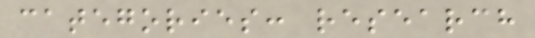categories: research
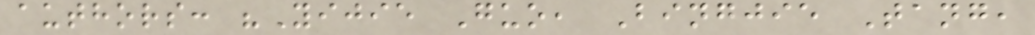authors: "Yijie Guo, Bingjie Tang,
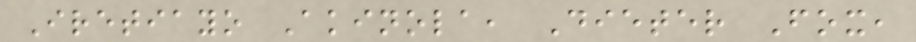Iretiayo Akinola, Dieter Fox,
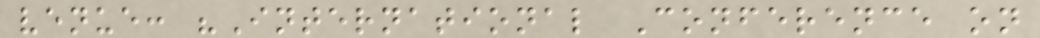venue: "International Conference on
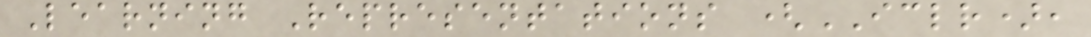Learning Representations (ICLR),
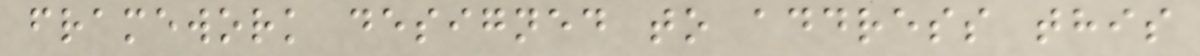framework designed to address this
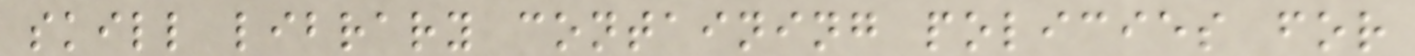skill library containing policies for
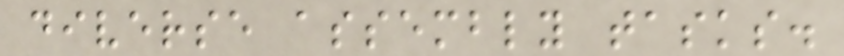diverse assembly tasks.
